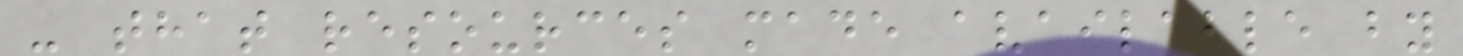- that resources made available by
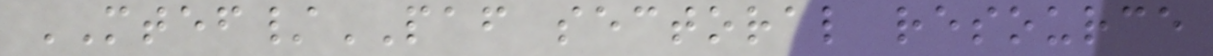MTEF/PAF sectoral resource
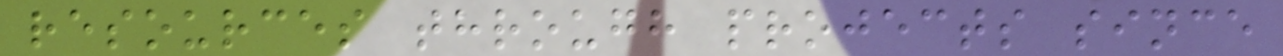resources through projects since
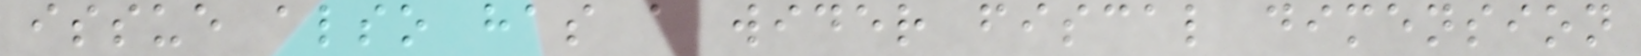issue also has a wider fiscal dimension
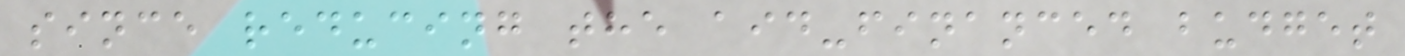since reducing the aid-financed budget
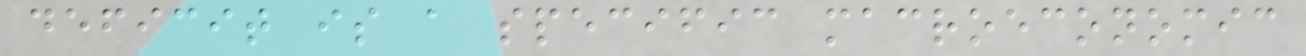deficit is a specific macroeconomic
